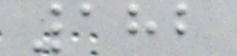182
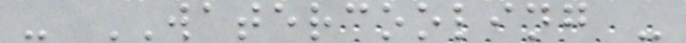- WATERCOOLING -
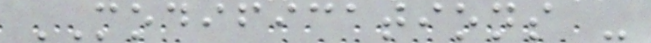MODIFICATIONS -
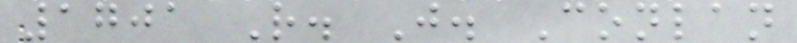1701 R. J. Conlan
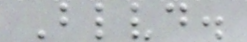Blvd.
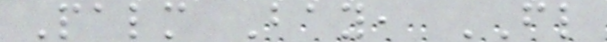Palm Bay, FL
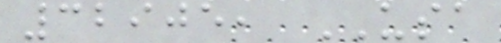32905, USA
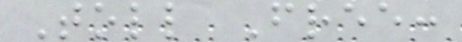Toll Free:
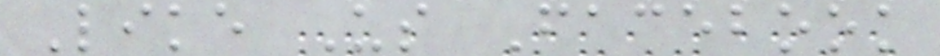Like Us Facebook
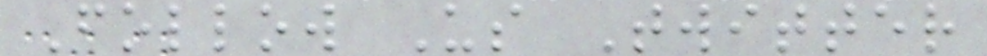Follow Us Twitter
